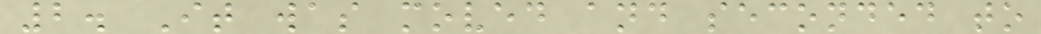2. It was moved and seconded to
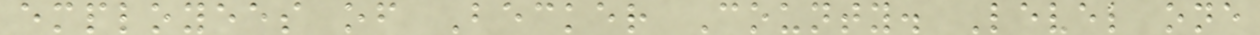employees of Becker County. Level one
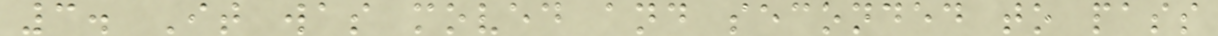3. It was moved and seconded to pass
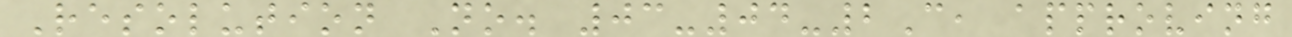Resolution No. 03-04-2C, approving
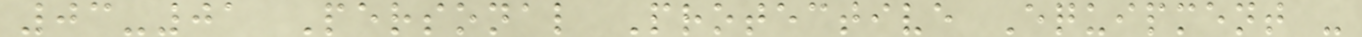03-01 Personal Protective Equipment -
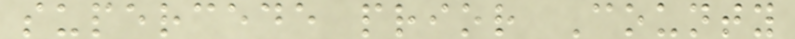supercede prior County
